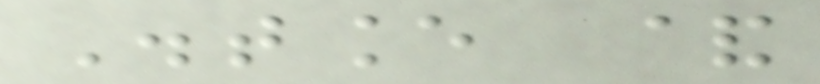Distance &
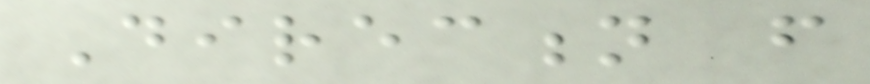Direction from
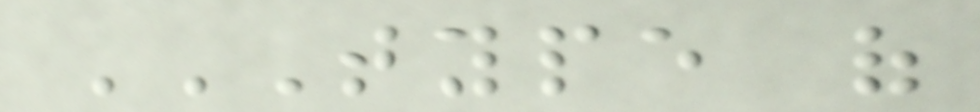TYPE OF
